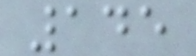145
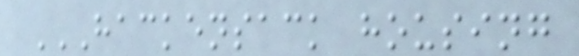HACKENSACK HOUSING
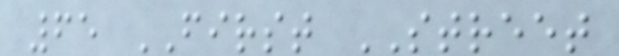65 FIRST STREET
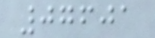07601
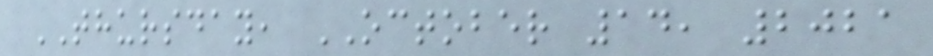THURSDAY, OCTOBER 14, 2021
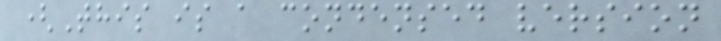(This is a condensed version
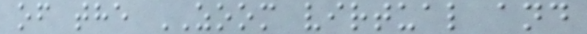of the ZOOM virtual and
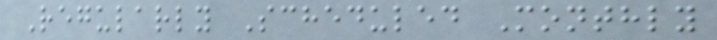Regularly Scheduled Monthly
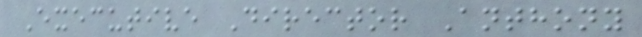Executive Director Anthony
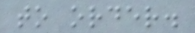to order.
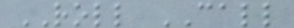ROLL CALL
